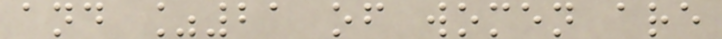and %21 of women are
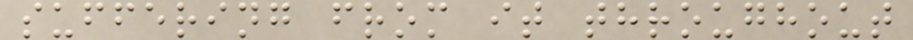suffering from it throughout
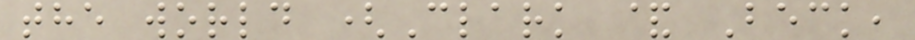the world (Clark & Beck,
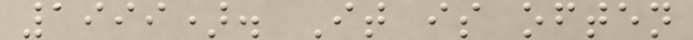1999). It is often
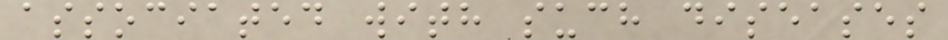associated with such diseases
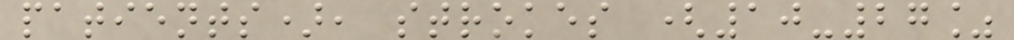patients), strokes (10-27%
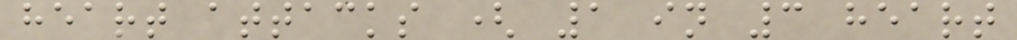heart attacks ( 1 in 3 heart
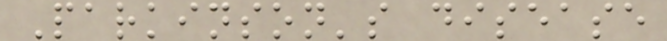Parkinson's disease
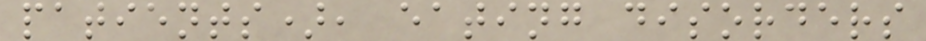patients), eating disorders
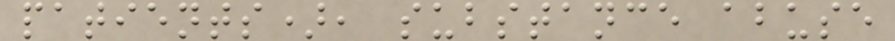patients), substance abuse
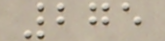275
